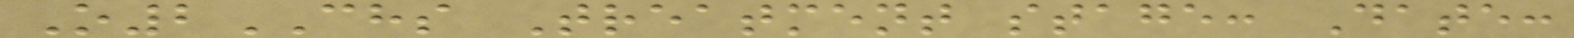O2CHS Treatment stage: Date:
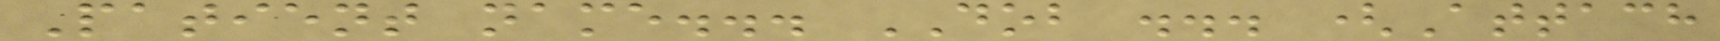Patient name... DOB ... (Attach
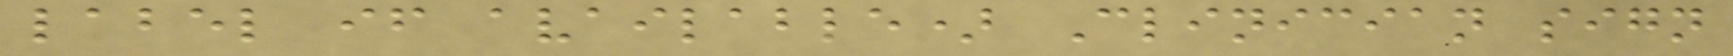label if available) Clinician sign
